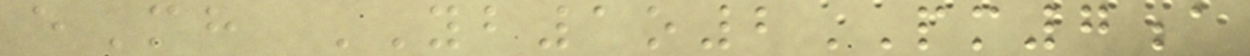eMh YB1o2PM7a
